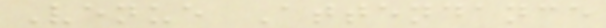Venue Attendance
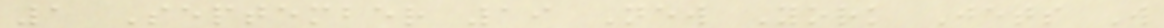1 September 19 New York Jets W
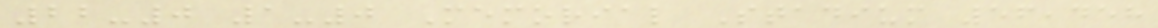22-0 1-0 Memorial Stadium 56,458
